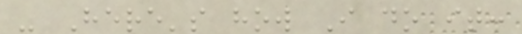- Here's how I do it:
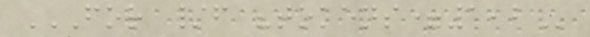FOR /F "TOKENS=1,2
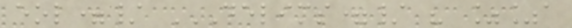eol=/ DELIMS=/ " %%A
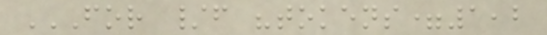FOR /F "TOKENS=1,2
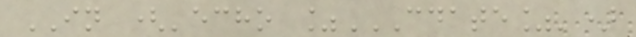IN ('echo %CDATE%')
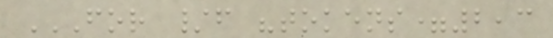FOR /F "TOKENS=2,3
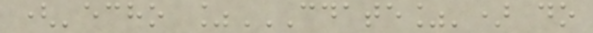('echo %CDATE%') DO
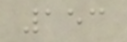153
